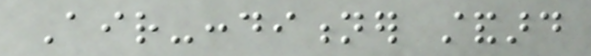Air-conditioner standard
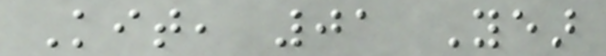Kit, 01 Year
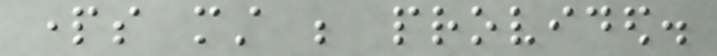parts must be provided.
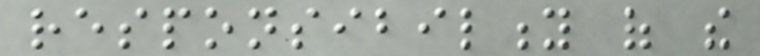responsibility of the
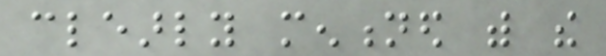clearly mentioned with the
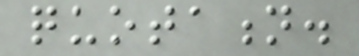quotation.
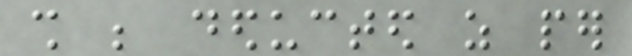shall be deducted as per
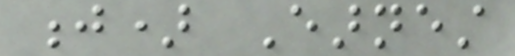j) Earnest
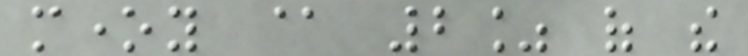money @ 2% of the
